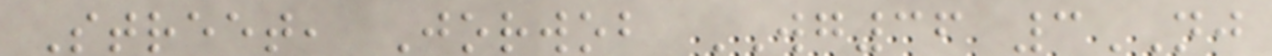Street, Jorwob WG36 3NJ
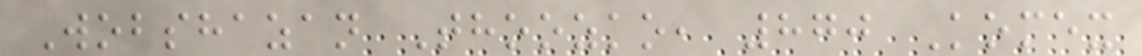Wobshazan Thoozko, 870 Komex
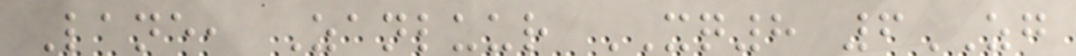Lane, Zanluur XQ8 6ZG
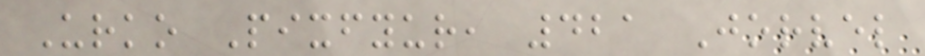Urko Pixfyur, 421 Jorvel
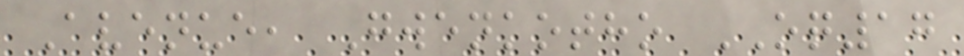Avenue, Gwenkotho OQ17
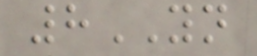8YN
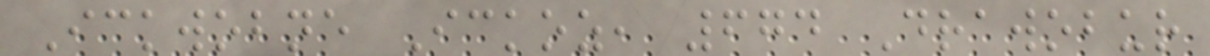Ickwobne Ickoz, 674 Drawobur
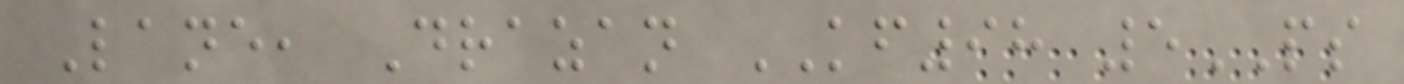Lane, Drazan KF98 5PS
